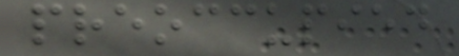preoccupied
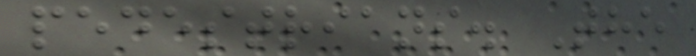pedestrians. The
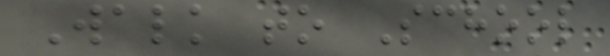Walk to School
